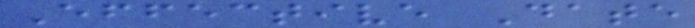Effective Date
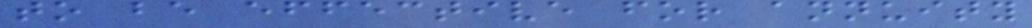to be effective for annuity
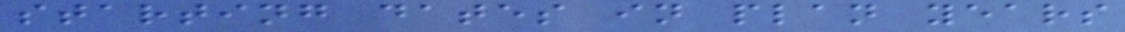starting dates in plan years
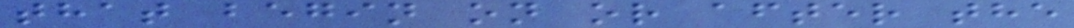that begin on or after the
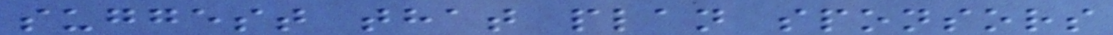suggest that plan sponsors
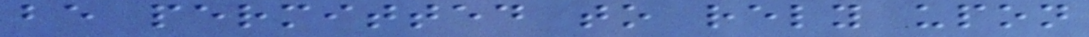be permitted to rely upon
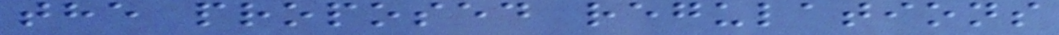the proposed regulations
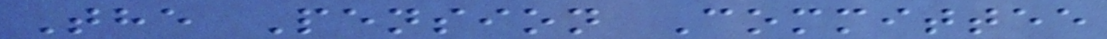The Pension Committee
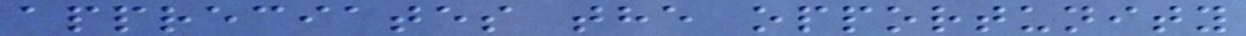appreciates the opportunity
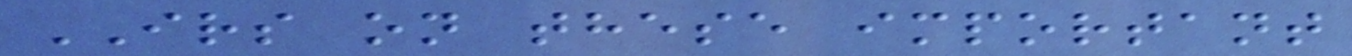IRS on these important
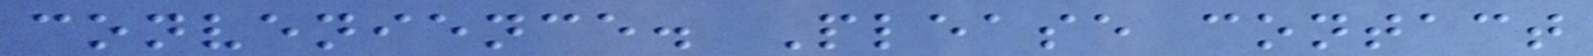convenience. Please contact
